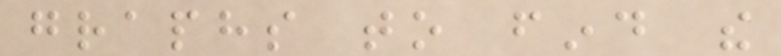graphs to find the
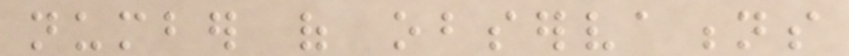number of observations
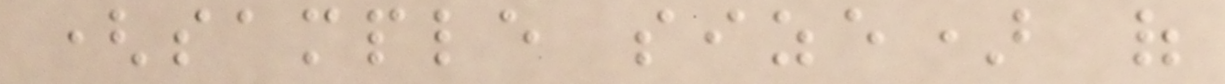(sample size) of
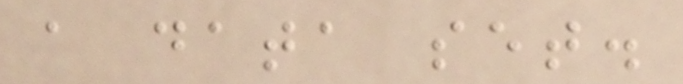a data set.
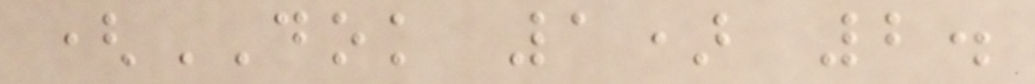(DOK 1) 2.
